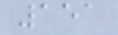151
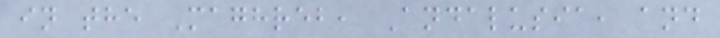in the Maghreb, Andalusia, and
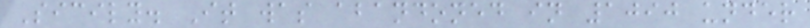Sicily. It was abandoned in 1090 under
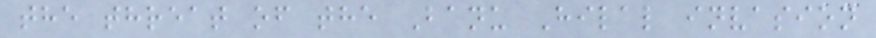the threat of the Banu Hilal invasion
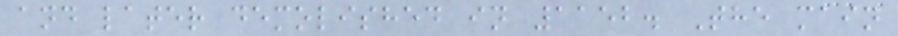and later demolished in 1152. The main
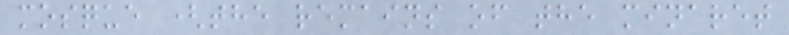mosque (the remains of the minaret
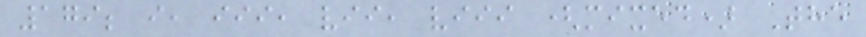179; i, iii, vii, viii (mixed) The
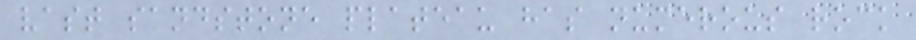vast sandstone plateau has numerous rock
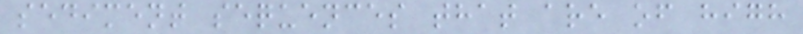sediment sequences that are of high
